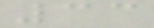33
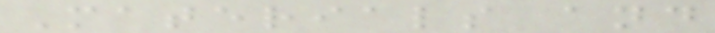Materials and
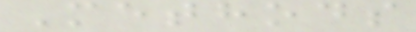Methods
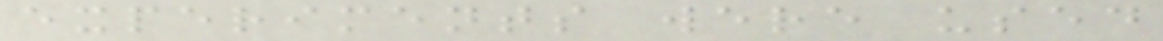experiments were used
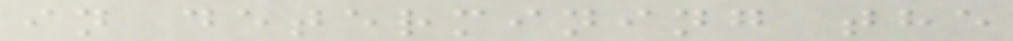in determining the
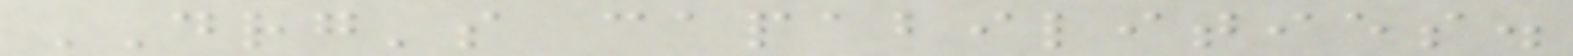DRG's capabilities.
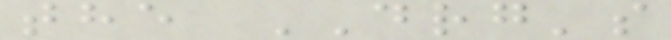the DRG's
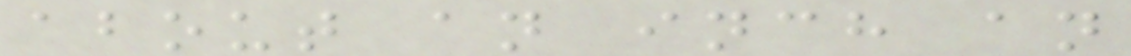about an inch an
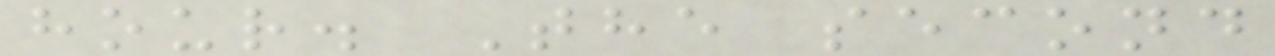hour. The second
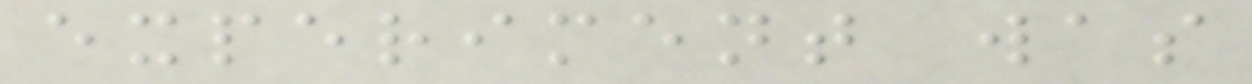experiment was
